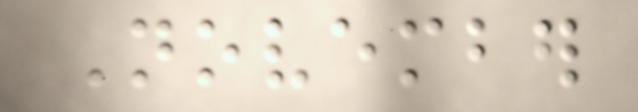November
